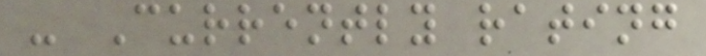- Currently rating
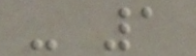- 1
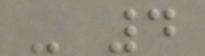- 4
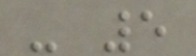- 5
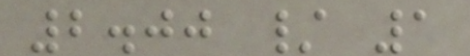2.00 / 1
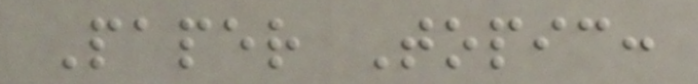Paper Topic:
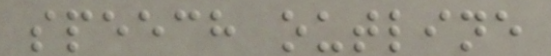speech outline
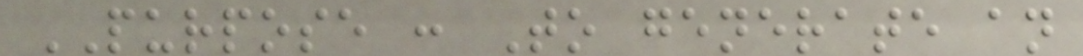PURPOSE : To generate an
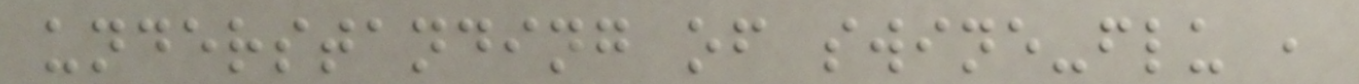understanding of swine-flu ,
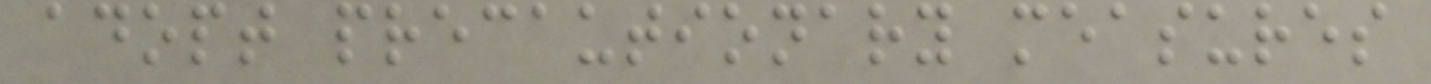adopt precautionary measures
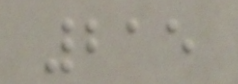215
